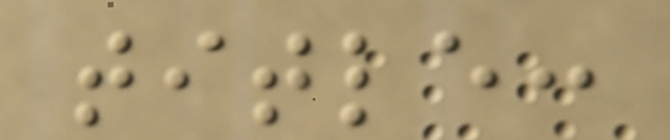title:
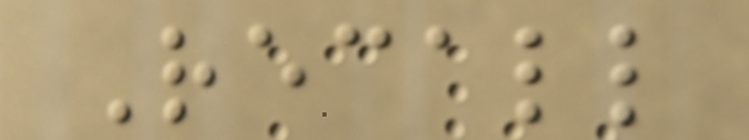Recall
